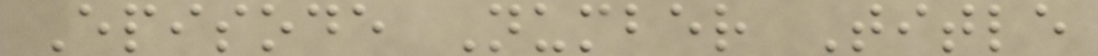Episode Number Title
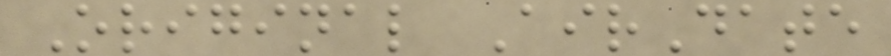Original AirDate
